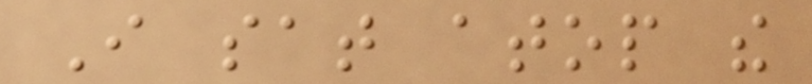I sat atop the
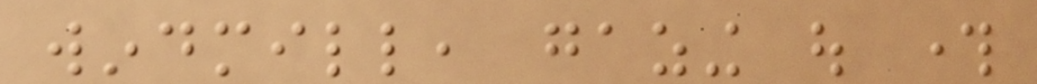windmill, gazing out through
